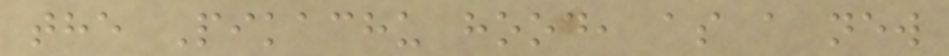the Pikachu hood, as a new
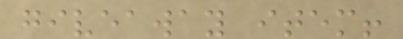giveaway item!
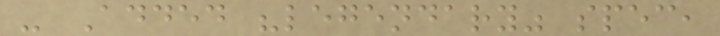- Added "legendary" spec,
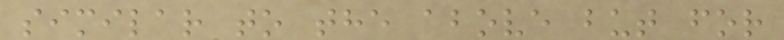similar to the above but for
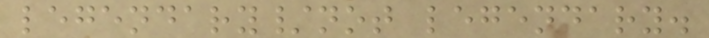legendary/not legendary.
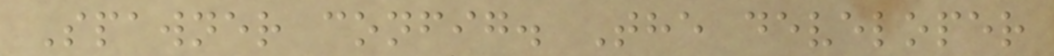Spawner config. The developer
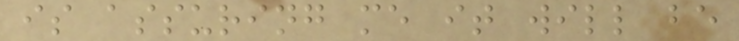is assuring me it will be
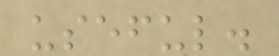useful.
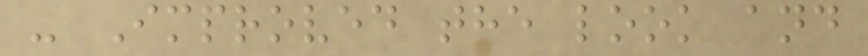- Improved the look and
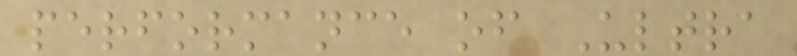performance of Ultra
